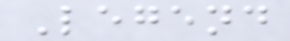Legend
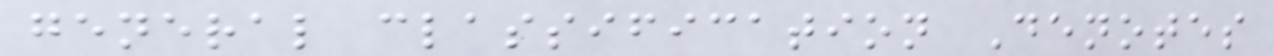general classification Denotes
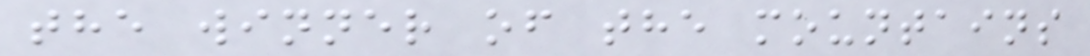the winner of the mountains
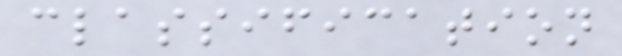classification
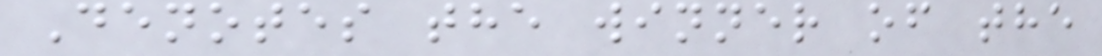Denotes the winner of the
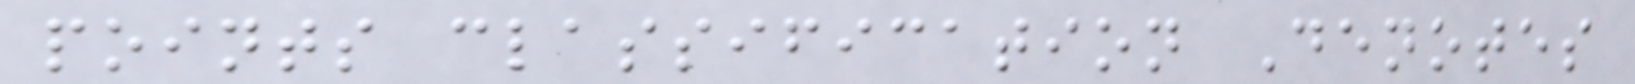points classification Denotes
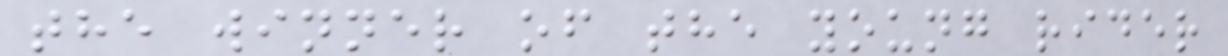the winner of the young rider
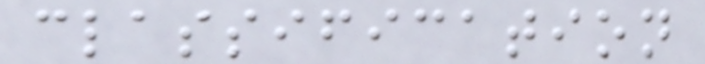classification
